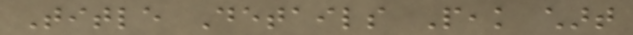Title Details Peak chart
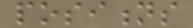positions
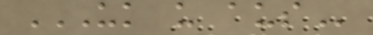UK US AUS
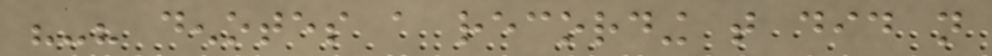"-" denotes a recording that did not
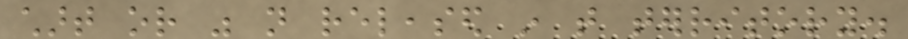chart or was not released in that territory.
